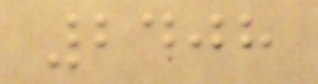2408
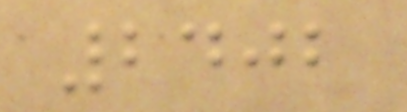2402
